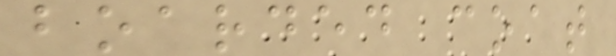boarded coat
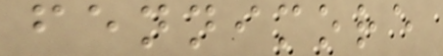fennimore
